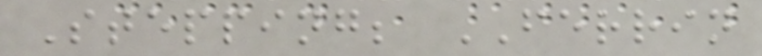Stepping; FERRIN
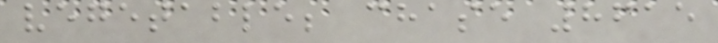vegetable; chase 8615
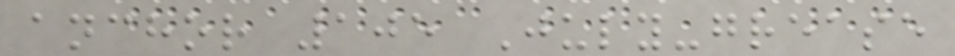anchor 105 July-grease
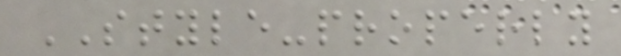STYLE-properly
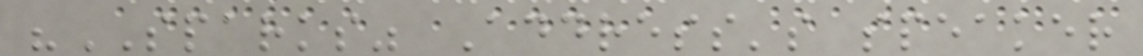"SPARKS" Address's speaker
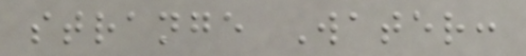strange Water:
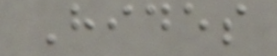Hides
